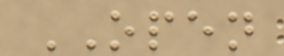OPEN
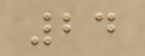24
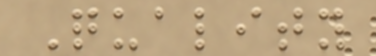Quality
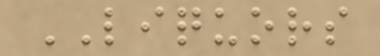LIQUORS
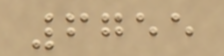6755
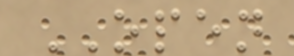OPEN
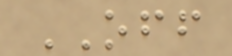OFF
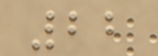22
